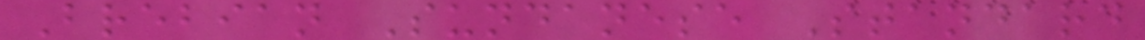Brebian Sundanese Standard
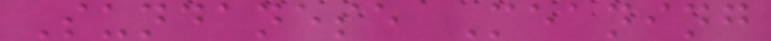Sundanese Meaning
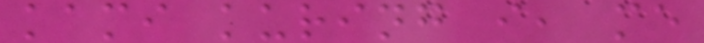kami kuring i, me
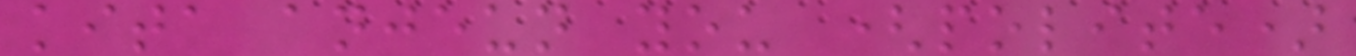kita anjeun you (polite)
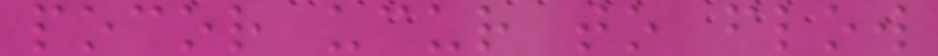pocor ucur to flow
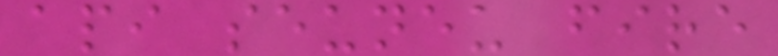api seuneu fire
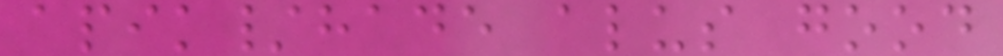apik/hade alus good
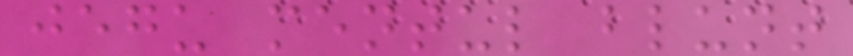jegu mentul blunt
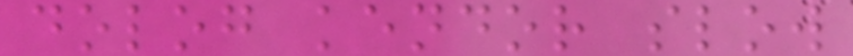dolog kendor slow
